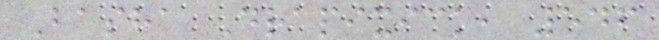Basha Drapixick, 546
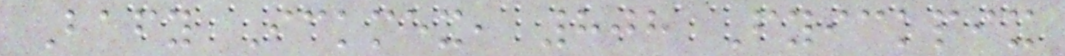Bafy Ickmex, 808 Fyickpix
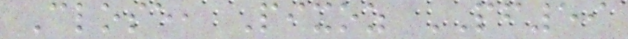Close, Pixoz PF59
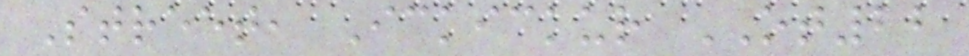Street, Ickickur OT22
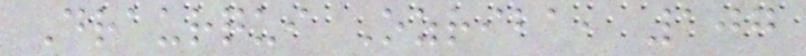Draurqui Ozriba, 107
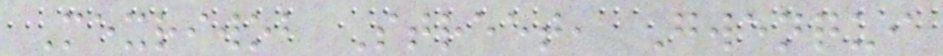Mexriwob Street, Gwenqui
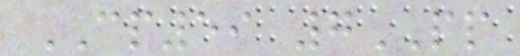CP59 7PP
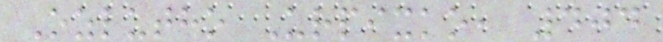Ozlutho Urpixko, 404
